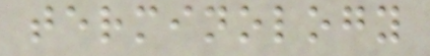terminology
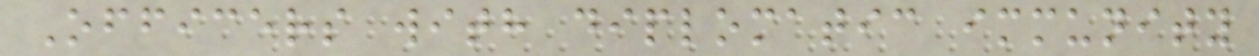Officers with diplomatic immunity
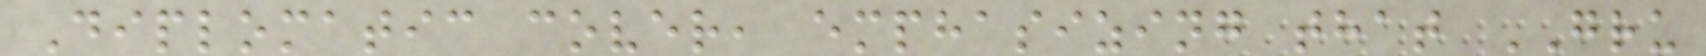Diplomatic cover, emphasizing that GRU
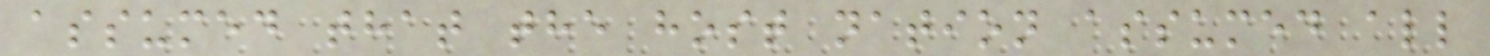assumed that the host nation assumed all
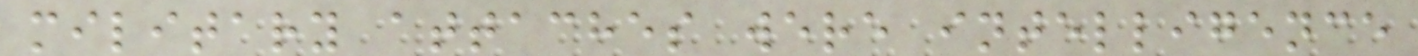military attaches were intelligence
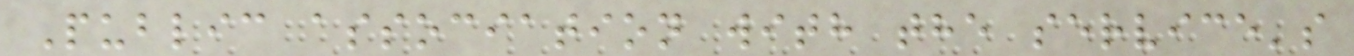Public association with the service's
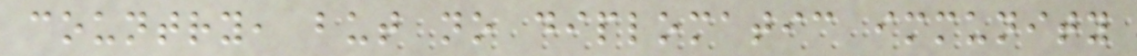country, but no diplomatic immunity
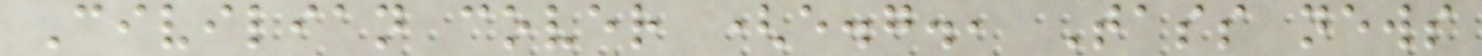Civilian cover (e.g., Tass news
